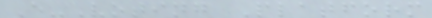E-Voting Platform
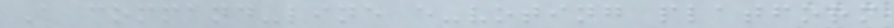A command-line e-voting platform
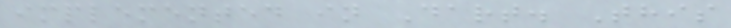implemented in Dart. This
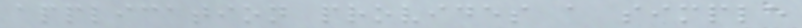application provides a simple
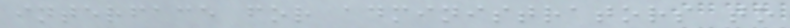interface for administrators to
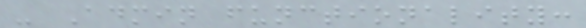- Admin functionality:
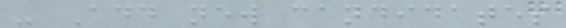- Add new candidates
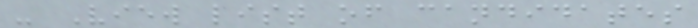- View list of candidates
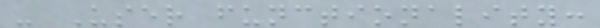- User functionality:
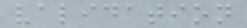validation
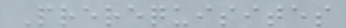Prerequisites
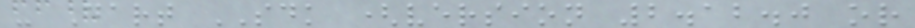- Dart SDK (version 2.12.0 or
